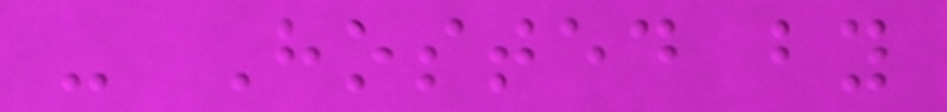- Hosted by
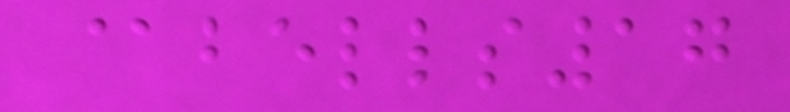@bells17
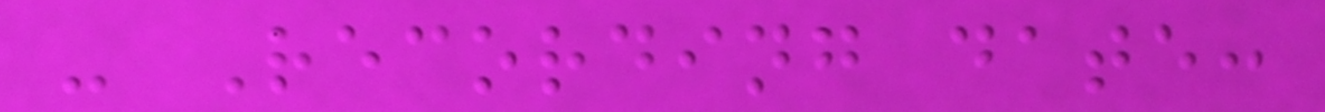- Recording date:
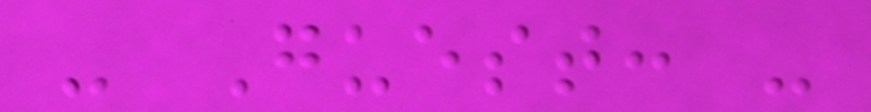- Guest: -
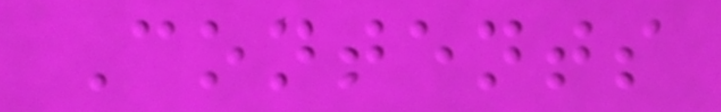Contents
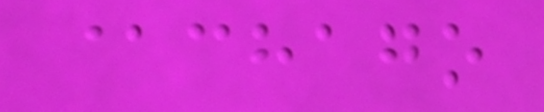@chago
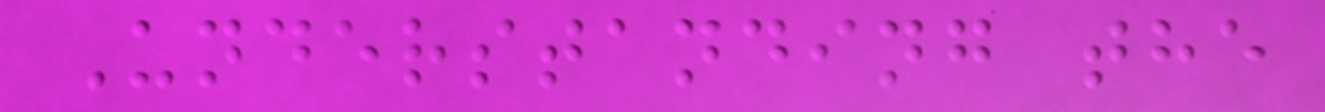Understanding the
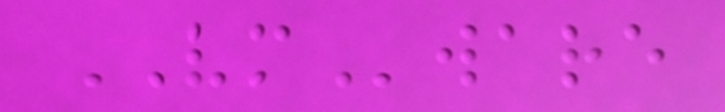VMware
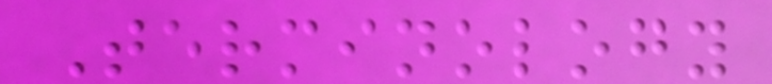Terminology
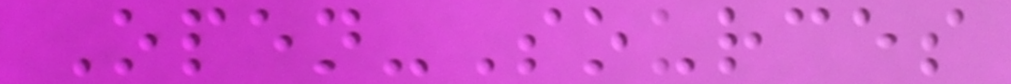Open-Sources
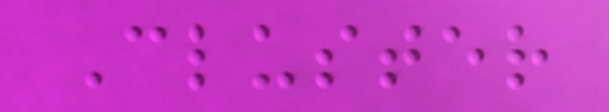Cluster
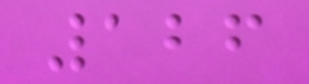126
